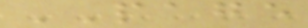PAGE
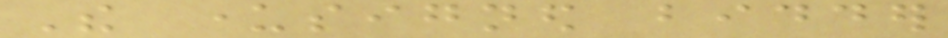The undersigned bidder
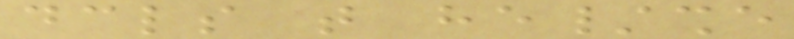declares that he/she
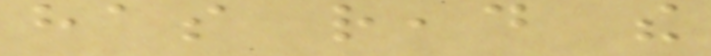has read the
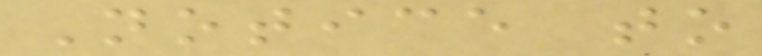Notice to
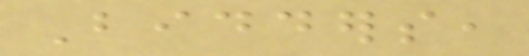Bidders,
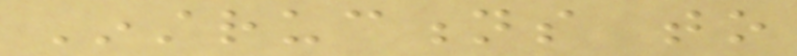Instructions to
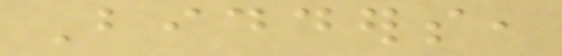Bidders,
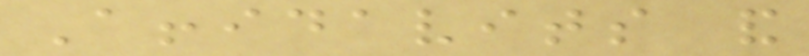Affidavits and
